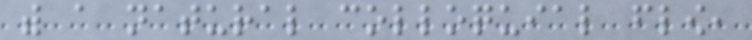with a natural colloquial flow,
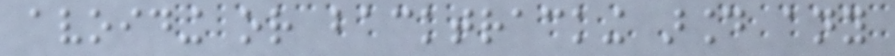avoiding or backtracking around any
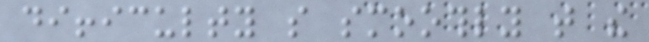difficulty so smoothly that the
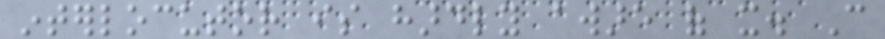interlocutor is hardly aware of it. Can
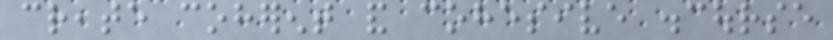create coherent and cohesive discourse
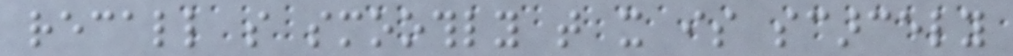recall so smoothly that it is scarcely
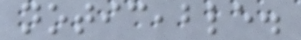noticeable.
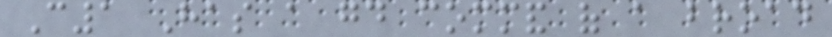C1 Has a good command of a broad
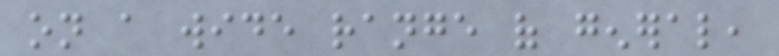on a wide range of general,
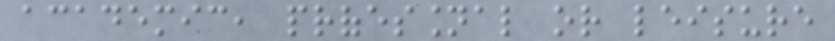academic, professional or leisure
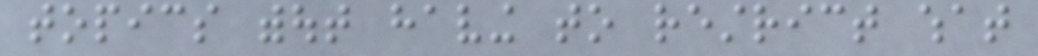topics without having to restrict what
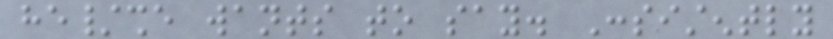he/she wants to say. Consistently
